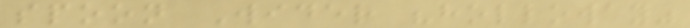spoon Wider "holloway"
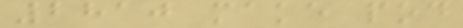2810 make pod
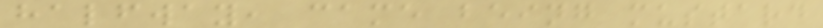halfway, came being mustard
